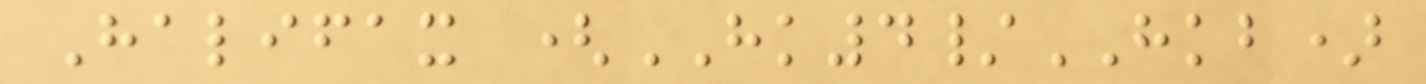Halifax (HK4/HKB)
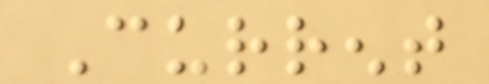Current
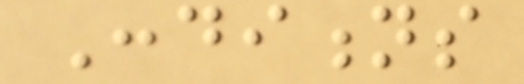Conditions
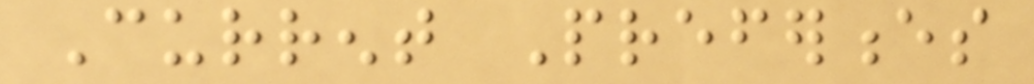Current Preferences
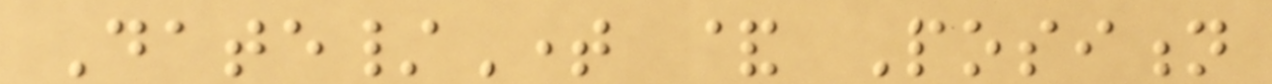Date/Time & Position
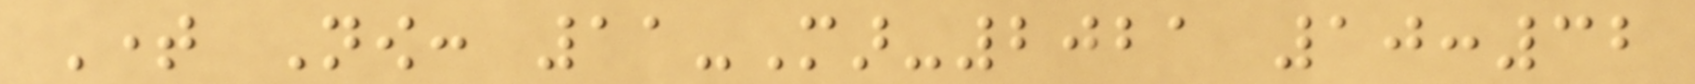Time Now: 11-Mar-2021 10:32
